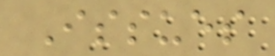Issues
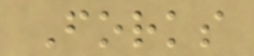Forks
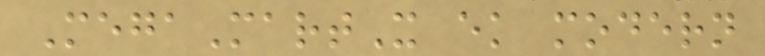MegaMartX ek modern
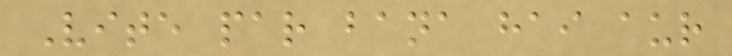Vite par bana hai aur
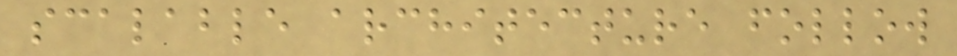scalable architecture follow
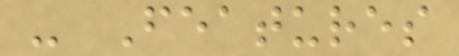- Features
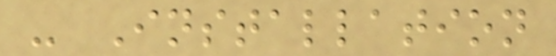- Installation
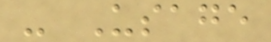- Usage
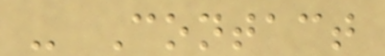- Contact
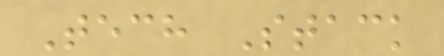Tech Stack
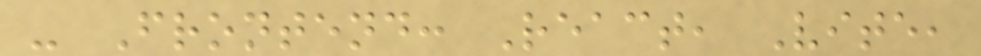- Frontend: React, Vite,
